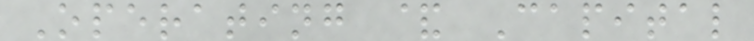Operating & Capital
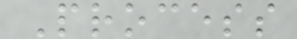Process
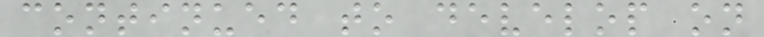continued to develop on
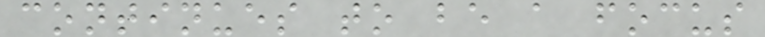continues to be a focus
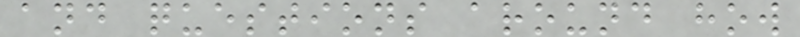and questions around how
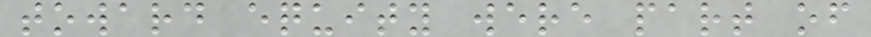toward equity were part of
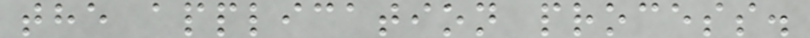the application process.
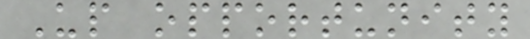Up opportunity
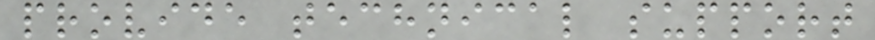provide technical support
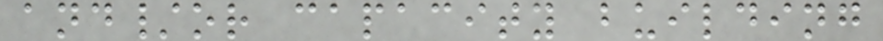and/or capacity building
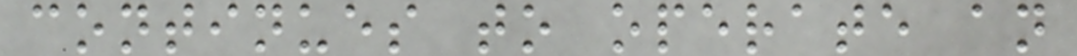continues to operate an
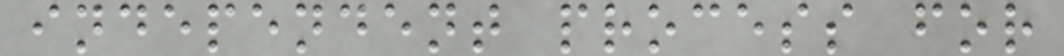independent process for
